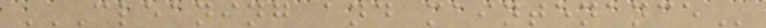CLEANING AND MAINTENANCE
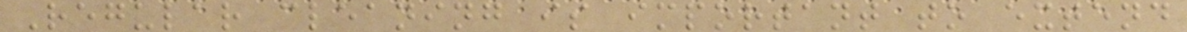Regular cleaning is important to extend
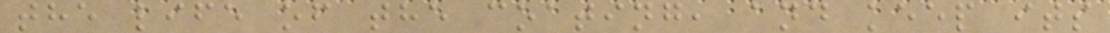the life of the coating, and keep its
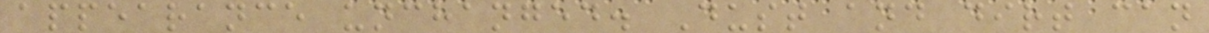appearance unchanged. Dust and dirt can
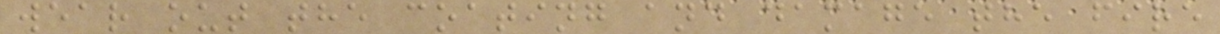wear out the coating and damage the fire
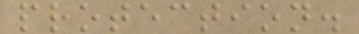protection.
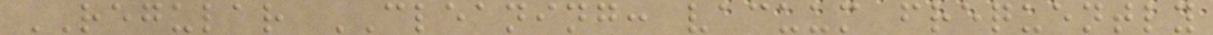REGULAR CLEANING: vacuum frequently
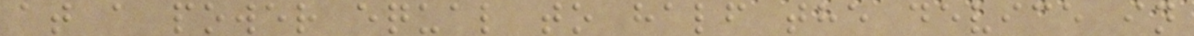at a power equal to half the device in
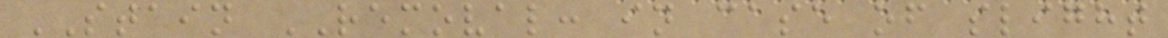STAIN REMOVAL: in case of slight
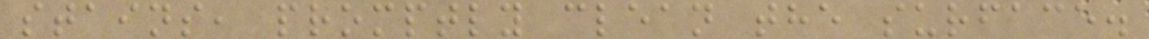stains, promptly clean the surface.
